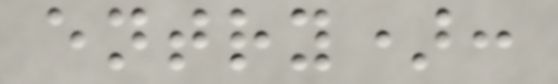entry):
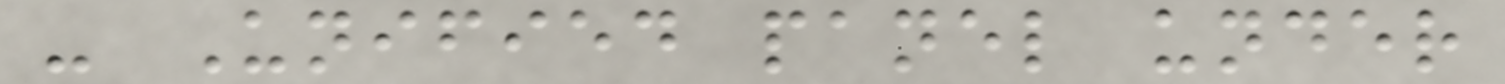- Unified panel under
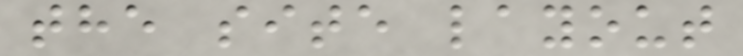the site layout
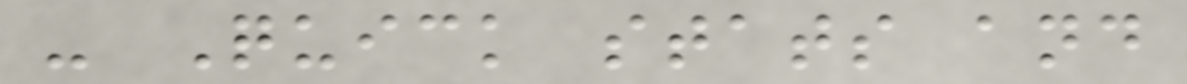- Quick stats and
